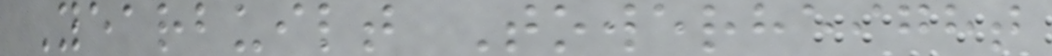Yearbuilt Towerheight
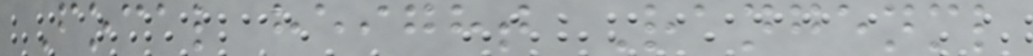Focal height Rangenml
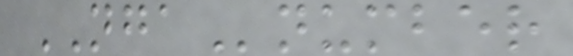NGAnumber
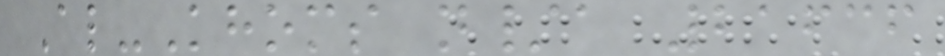Al-Khoms n/a 21636
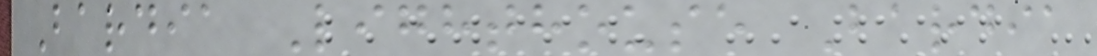Bardia Lighthouse Bardia
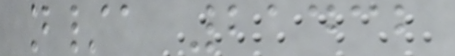n/a 21432
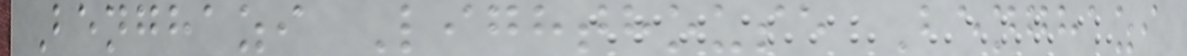Benghazi Lighthouse Benghazi
